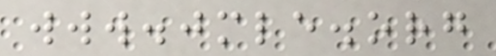www.jmle.org
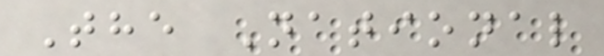The National
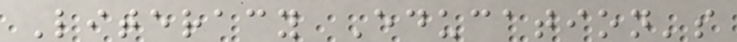Literacy Education's
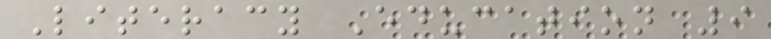Literacy Education 9
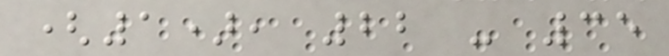(1), 22 - 35
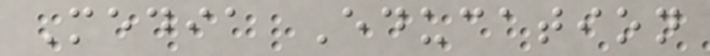Media Education
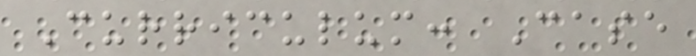Curriculum: Case
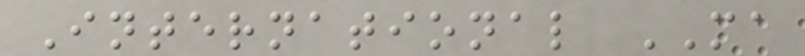International MA
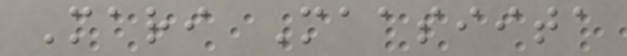Mari Maasiita
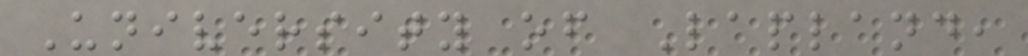University of Lapland,
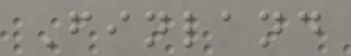Finland
